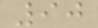90
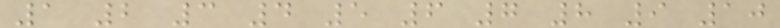1 2 3 4 5 6 7 8 9 10
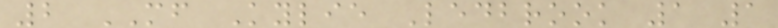2 MF Kylie Ledbrook 1 1
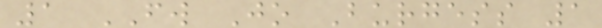1 FW Jo Burgess 1
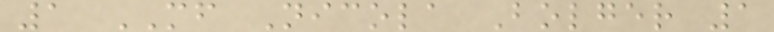1 MF Nicola Bolger 1
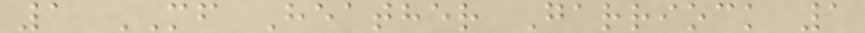1 MF Heather Garriock 1
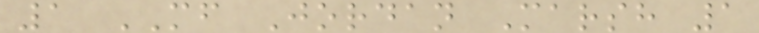1 MF Jordan Marsh 1
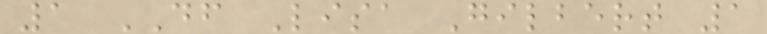1 DF Lisa Gilbert 1
